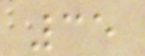35
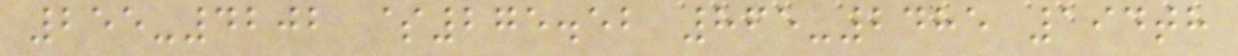255-4202 $275.52 865-2485 194th
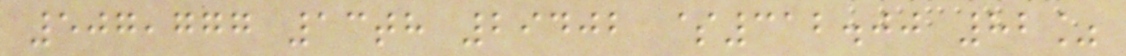507,777 13th 29402 $312.00 82%
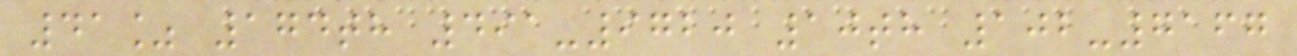41% 174th 491-9720 10th 102-7167
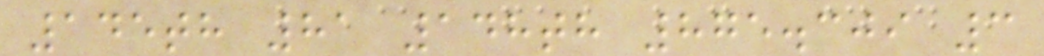145th 81 148th 875.309 3
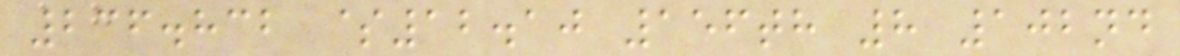236.832 $12.10 156th 8 102nd
